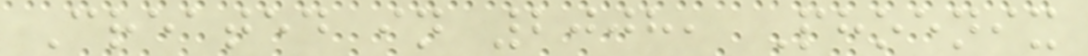Created in 2008, Phoenix
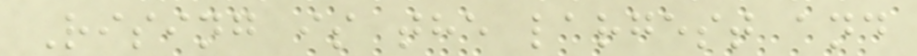Rising is the largest and
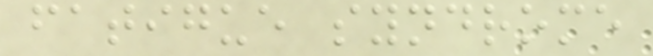fatigue syndrome
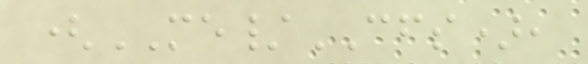(ME/CFS),
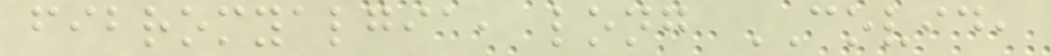fibromyalgia, long COVID,
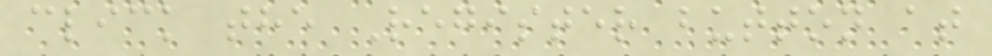click the Register button at
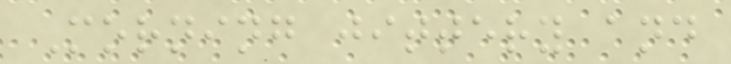Morning jittery and
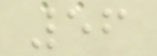56
